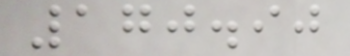170.90
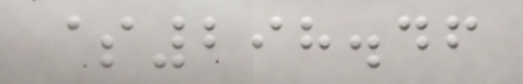$298.46
